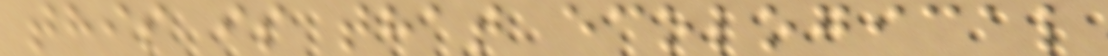this is that ecological
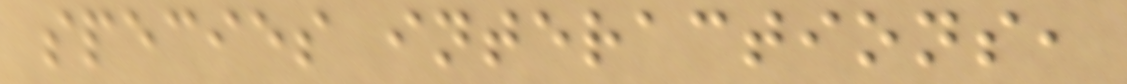species interactions,
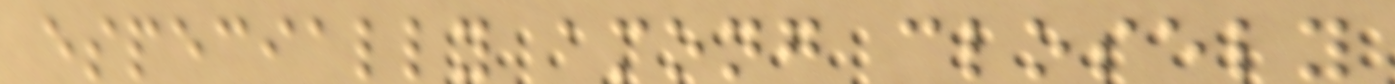especially among closely
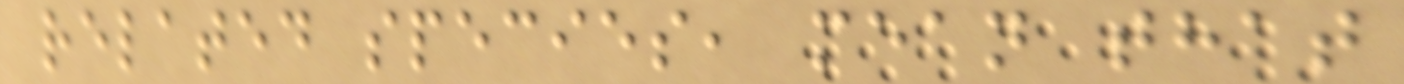related species, mean that
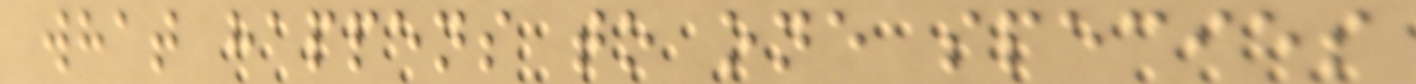what happens to one species
